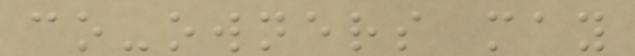co-owners may
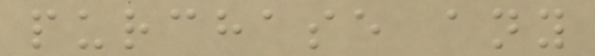purchase any
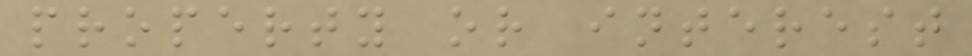property or interest
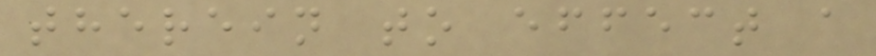therein to effect a
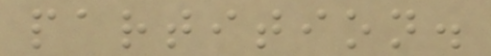partition.
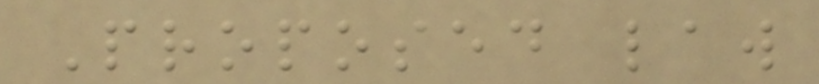Proposed law
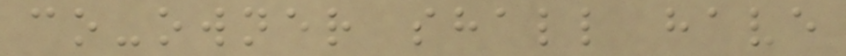co-owner shall have
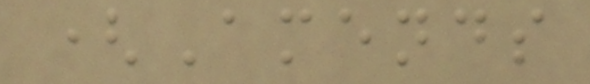(Amends
